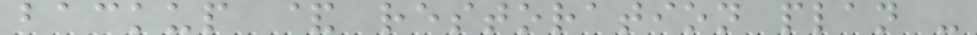backup & restoration plan -
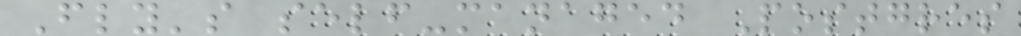Fly's self-managed Postgres
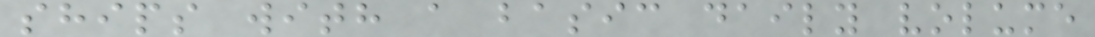ships with a basic daily volume
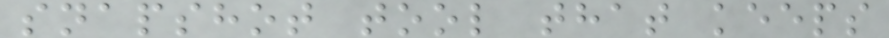snapshot tool that keeps
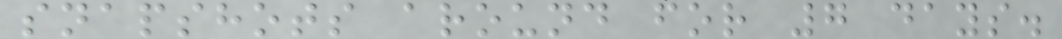snapshots around for 7 days.
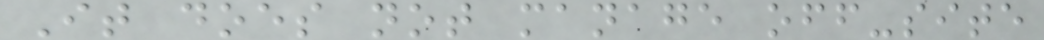It does not manage off-site
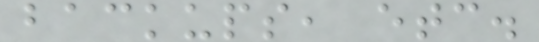backups, etc.
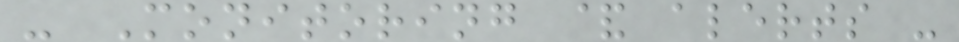- Monitoring & alerts -
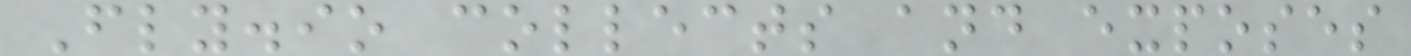Fly.io collects and exposes
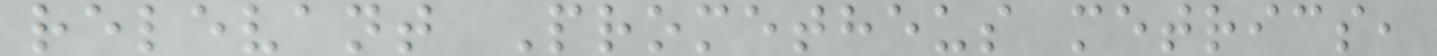relevant Prometheus metrics,
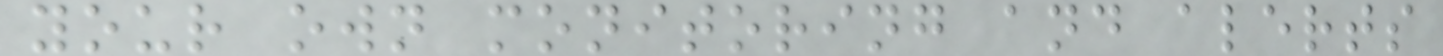your own monitoring and alerts
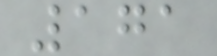171
